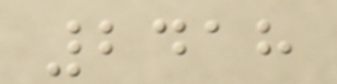2418
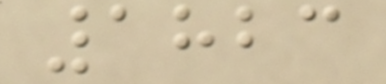1823
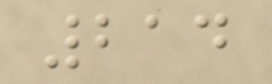214
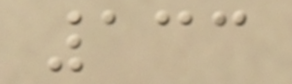133
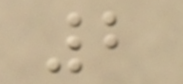2
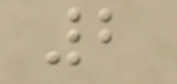2
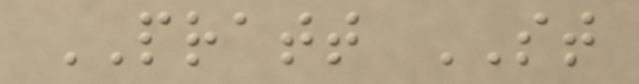PRATT ST
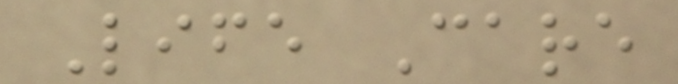Life Care
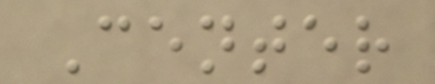Center
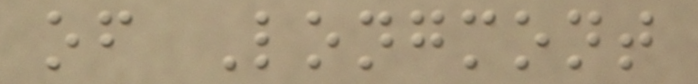of Longmont
